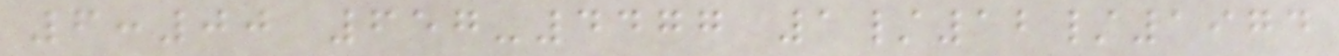6:00 657-4477 1/12/1974
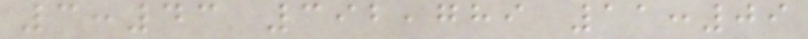3:43 392,789 11:09
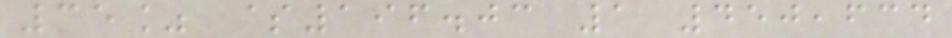35% $196.03 1 450,634
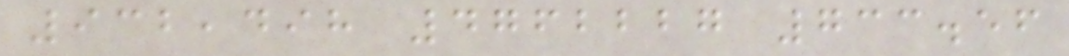932,498 4762227 733.56
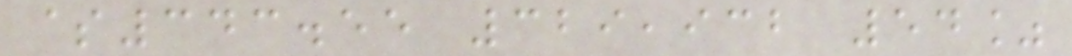$343.55 329,932 54%
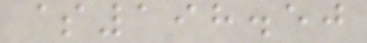$198.50
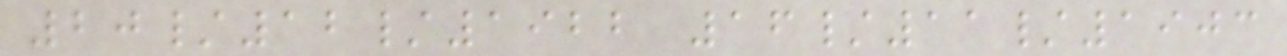20/12/1922 16/11/1903
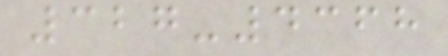327-4368
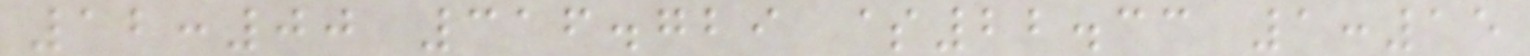12:00 316.729 $22.33 1:15
